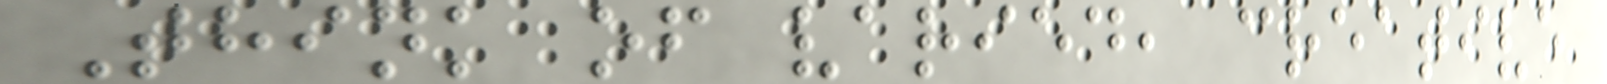Think of varied, creative
